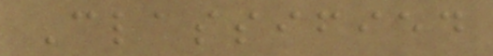Classified
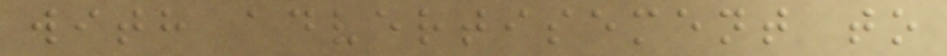with advertisement to
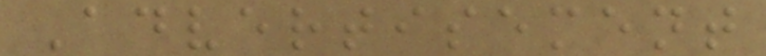Advertisement
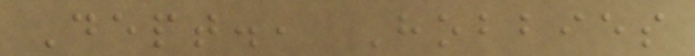Dept., Hobbies
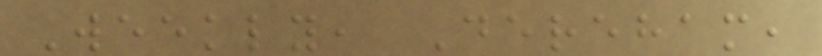Weekly, Dereham,
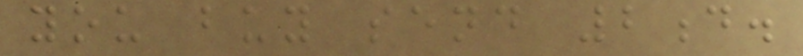you buy send 2d.
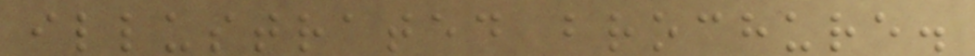illustrated brochure.
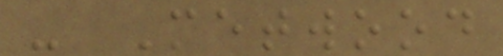- Metwood
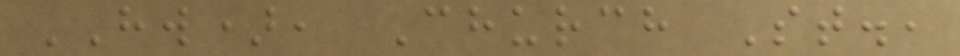HW), Church St.,
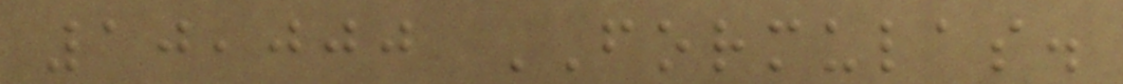10,000 FORMULAS.
